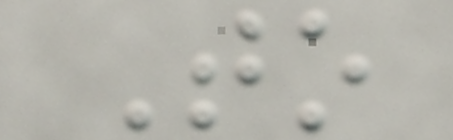To
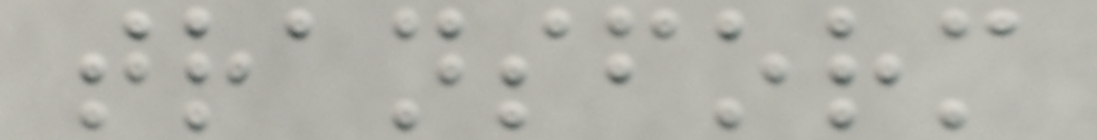transform
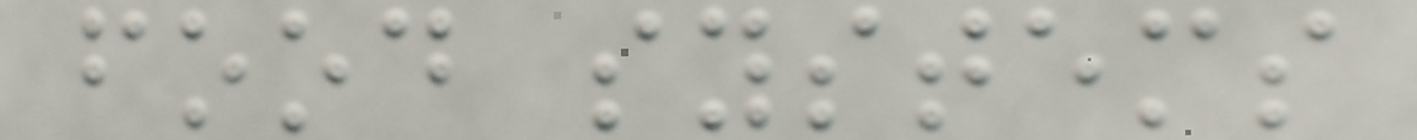food systems
